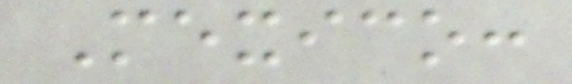Mexico:
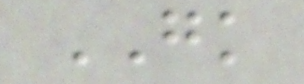GK
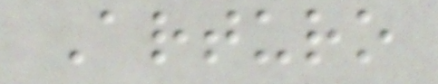Arturo
